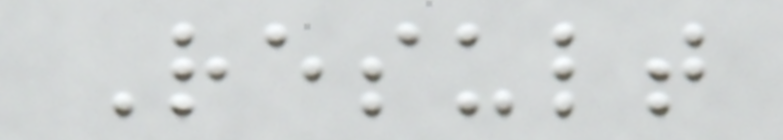Result
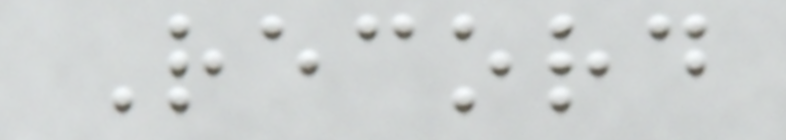Record
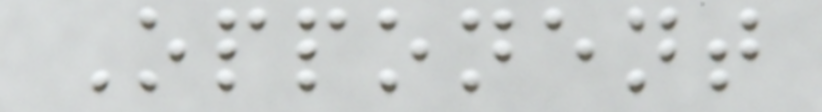Opponent
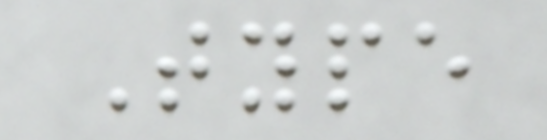Type
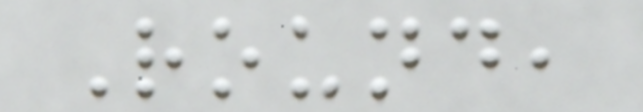Round,
